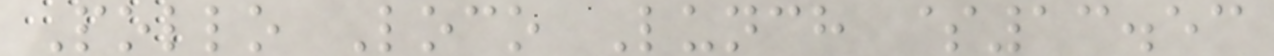Pollo Loco Lunch $13.53
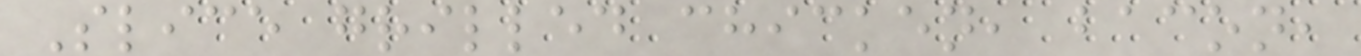Slice grilled chicken, bacon,
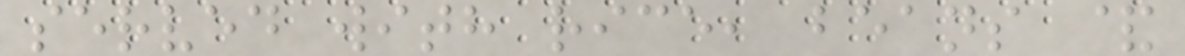served with rice, beans &
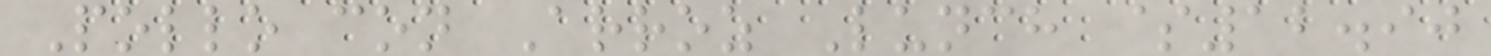Pollo con Arroz Lunch $12.90
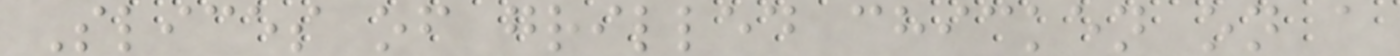Slices of grilled chicken on a
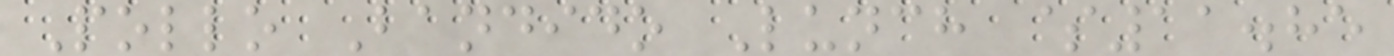Pollo Bandido Lunch $11.85
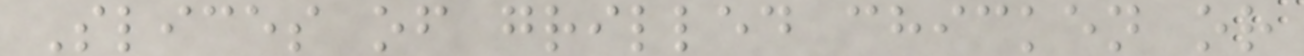Slices of grilled chicken or
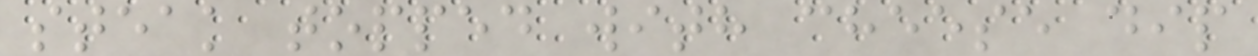steak topped with cheese dip
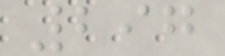297
